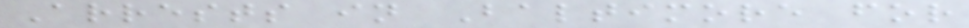Arrests in Baltimore for
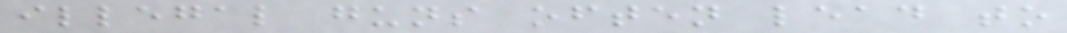illegal guns often lead to
